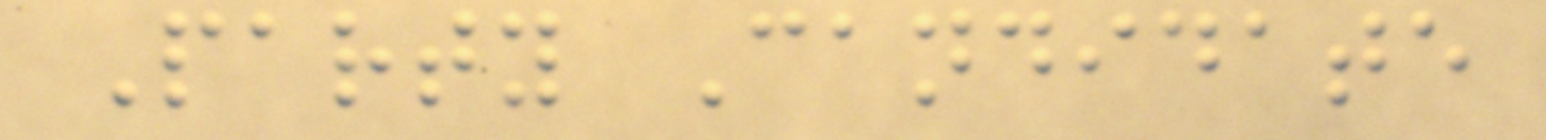Party Candidate
